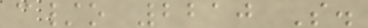c/o 2210 S.
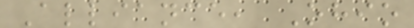Alliance, Ohio
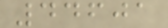44601
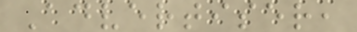Advertiser,
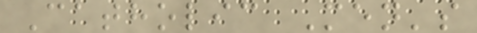Catholic Men's
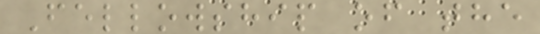Fellowship of the
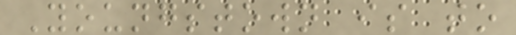Youngstown is to
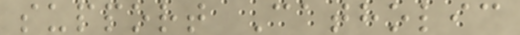support Catholic
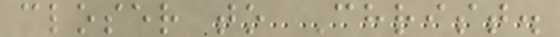closer to Christ.
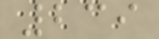239
